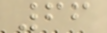66
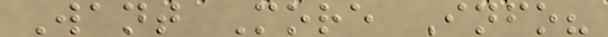Want More Info?
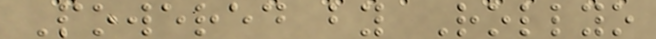Powered by Rollyo
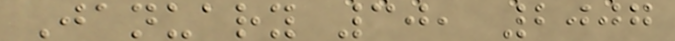January 30, 2007
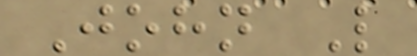John L
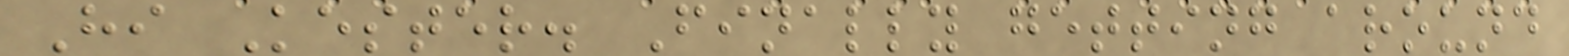Hi Kester. Finally getting around
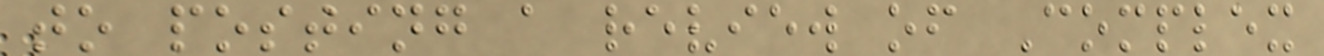to posting a review of Complex
